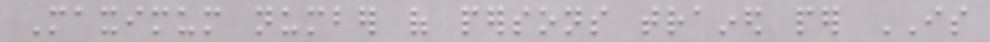Maximum number of persons trained per IS
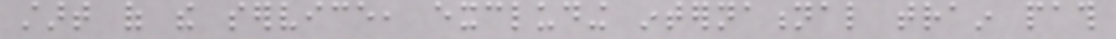start of the service, excluding international train path
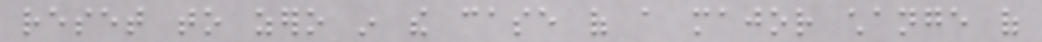reset to zero in the case of a major change of
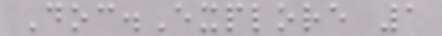Doc.Explore 1
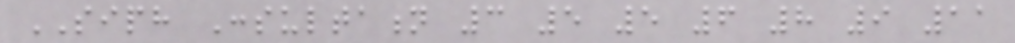SIPH Consultation 3 5 5 6 8 9 11
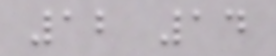12 14
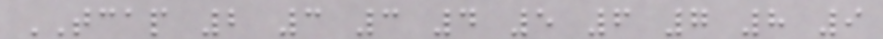TCAP 2 3 3 4 5 6 7 8 9
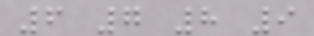6 7 8 9
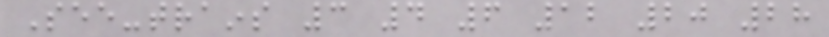See-trains 3 4 6 12 20 28
